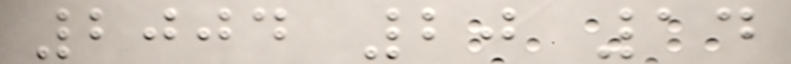2004 20 14
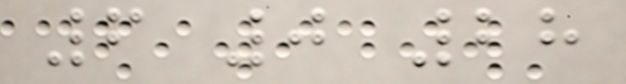6 0 28
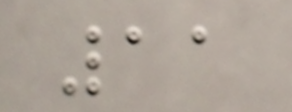11
